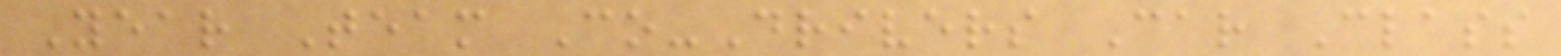Year Team Co-Drivers Car Class
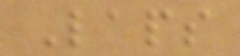Laps
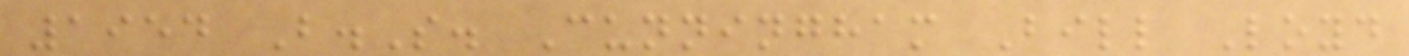1954 B.S. Cunningham Bill Loyd
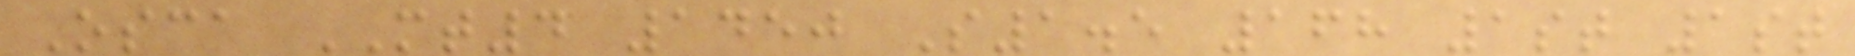Osca MT4 1450 S1.5 168 1st 1st
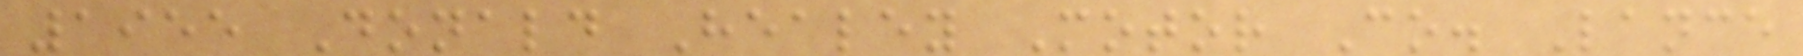1955 Donald Healey Motor Co. Lance
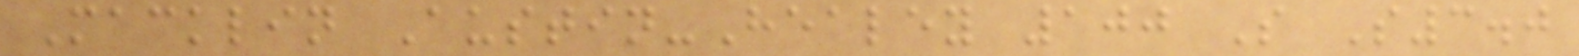Macklin Austin-Healey 100 S S3.0
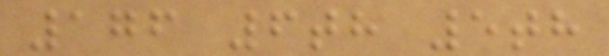176 6th 5th
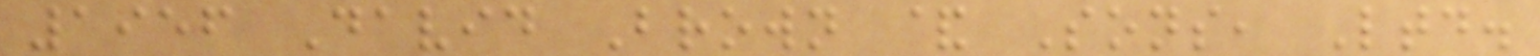1956 David Brown & Sons, Ltd.
